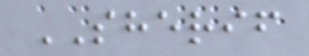SHERIF
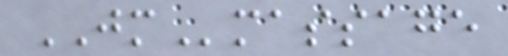JMmassage
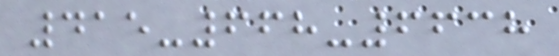415-668-6638
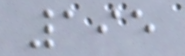195
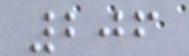206
